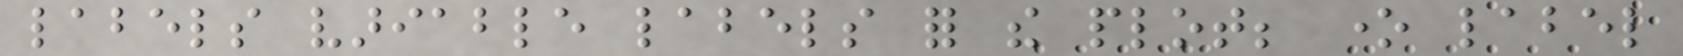labels variable labels for the plot; one label
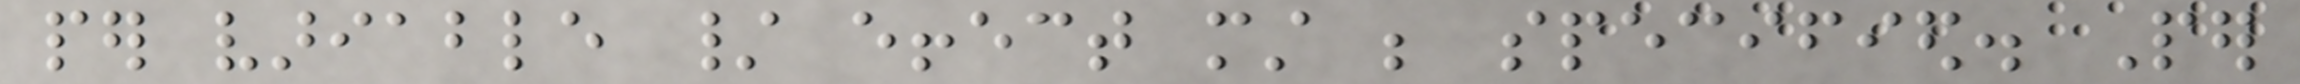per variable / effect must be specified. Per
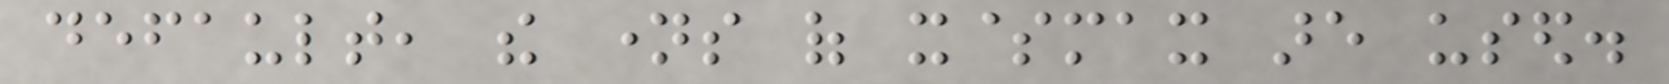default, the names of x$max are used.
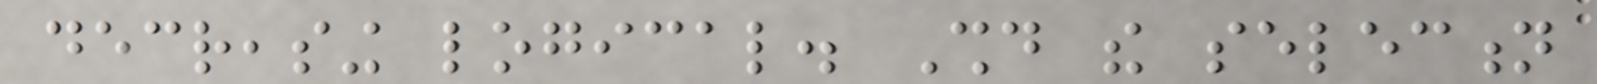decreasing logical. Should the selection
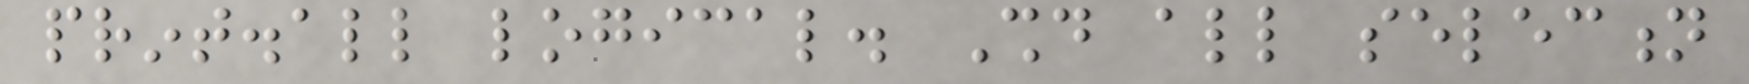print.all logical. Should all selection
